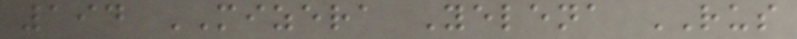194 MIZERA Yelena RUS
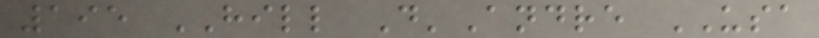195 HILL D'Andre USA
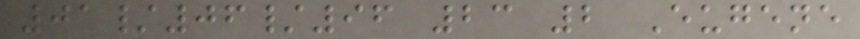01/06/96 23 2 Eugene
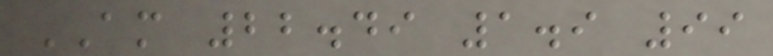AM 22.49 1.9 99
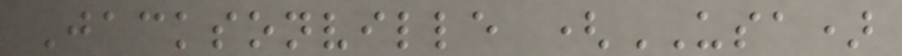Jacksonville (USA)
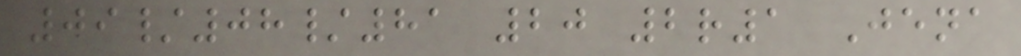09/08/81 20 2r1 Jena
